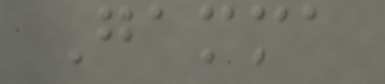Gamma
